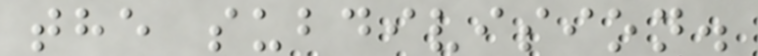the subdivision.
